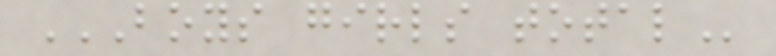BOYS GIRLS TOTAL
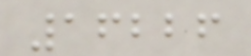16226
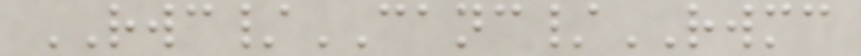RWC/CANC/RWMC
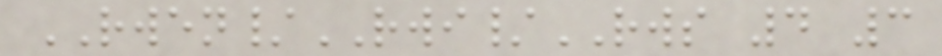RWEN/RWI/RWS 4 3
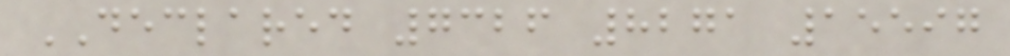DECLARED 7326 8271 15597
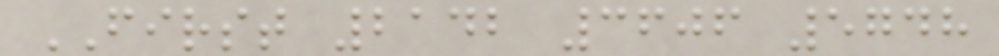FIRST 2142 3606 5748
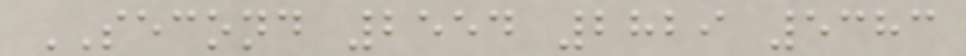SECOND 2554 2829 5383
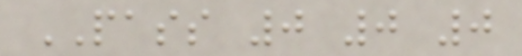PASS 0 0 0
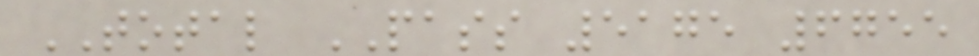TOTAL PASS 5175 6755
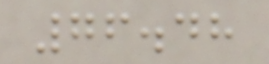76.48
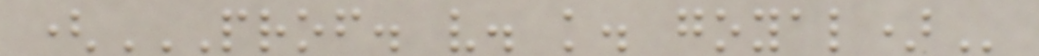(PROF. V. K. GOYAL)
